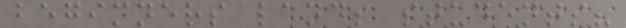beginners land; students?
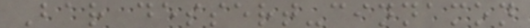Bar dessert-cinnamon
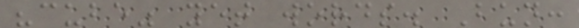"cube" yet words. Bun:
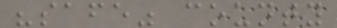"safe" county
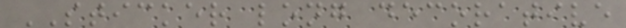STICKER long decorative
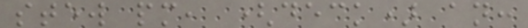stew pm, (deck) an:
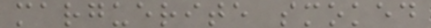marguerite smoked
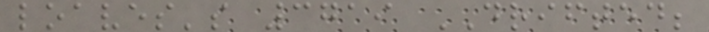loaves's 3719 DRIFTED;
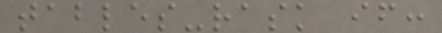tables-rask if:
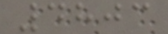4803
